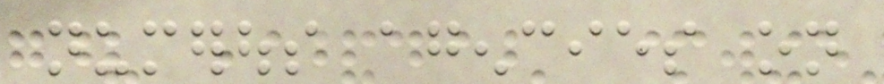numerous agencies on
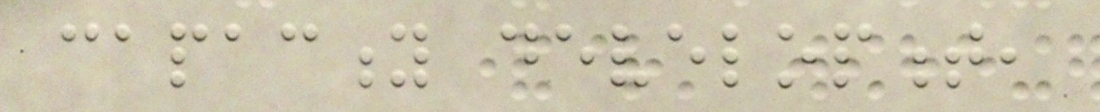capacity development,
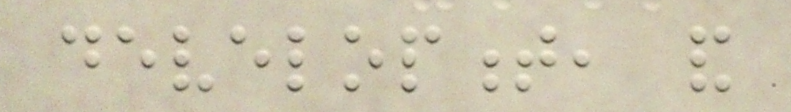development, and
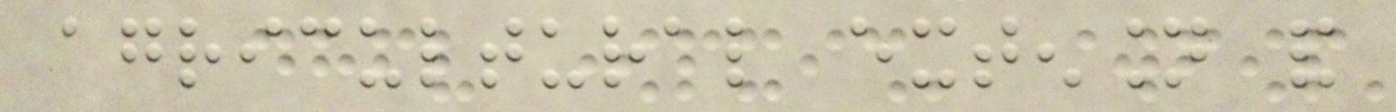agricultural extension and
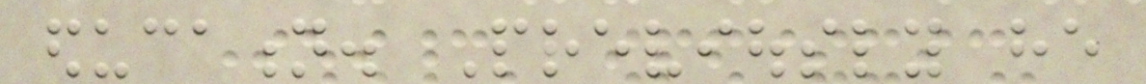education. Previously he
